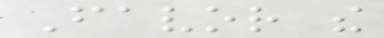Favor the
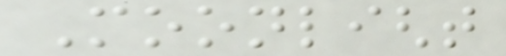Moonlight
